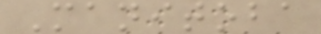Manitoba
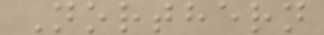Northern
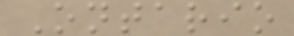Ontario
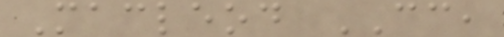Macleod CC,
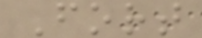Fort
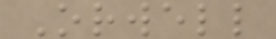Orwell
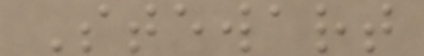Stewart
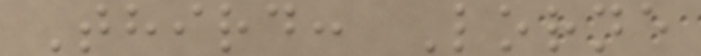Third: Lorne
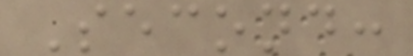Second:
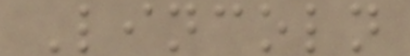Lincoln
